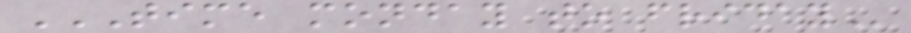TIME MONDAY TO FRIDAY
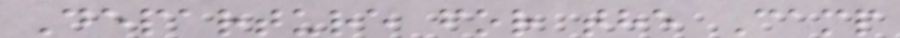Departure for the Camp
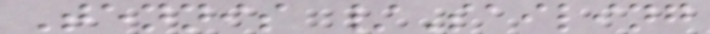Tennis /Sailing
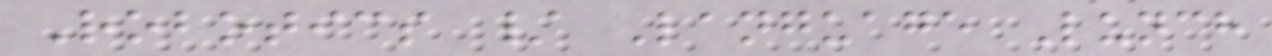Robotics / Language Lunch
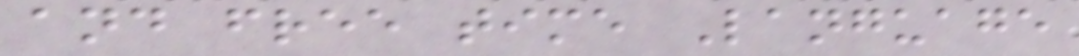and free time Language
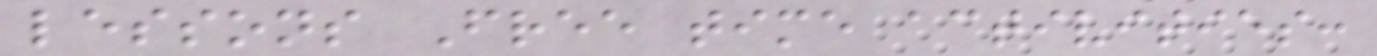lessons Free time activities:
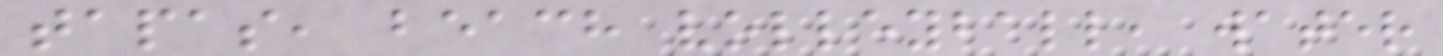tapas, beach volleyball, water
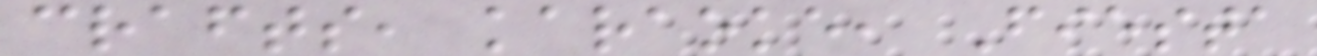crafts, karaoke, Fiesta
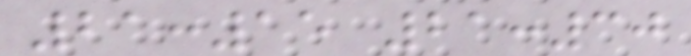21:15 21:30
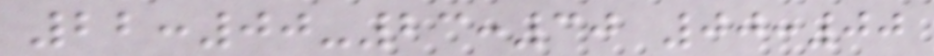22:00-23:30 00:00
